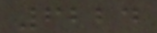6224
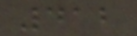412
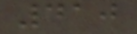410
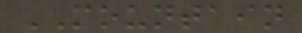MOUNTAIN
